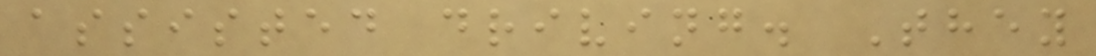assisted driving. They
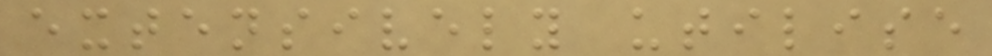extensively utilise
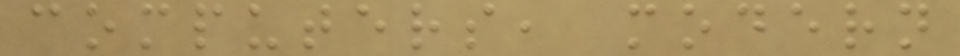computers, modern
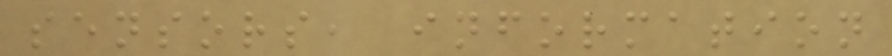sensors, information
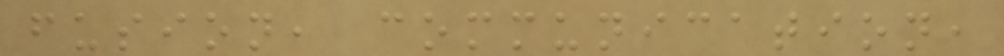fusion, communication,
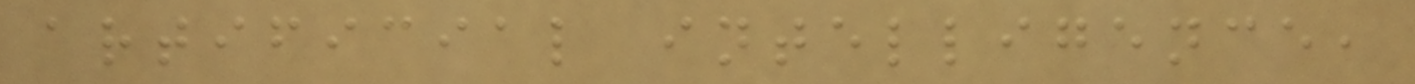artificial intelligence,
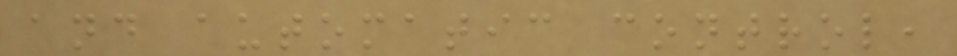and automatic control,
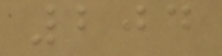204
